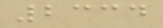2334
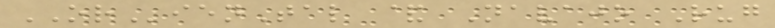ORienTal & Navajo Rug
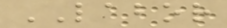LABOR
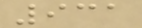931
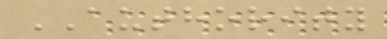AUTHORITY
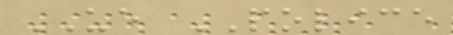UE POLICE
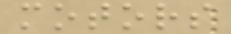motors
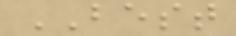BEST
